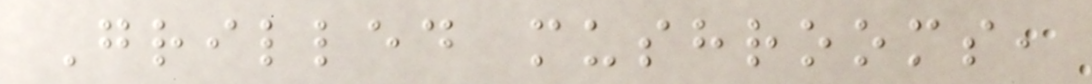Grilled mushrooms,
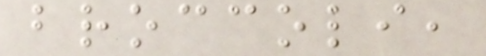broccoli,
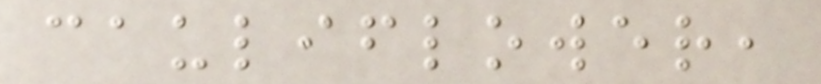cauliflower,
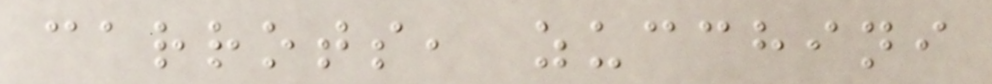carrots, zucchini
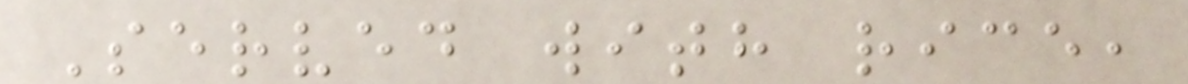Served with rice,
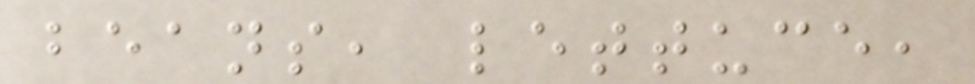beans, lettuce,
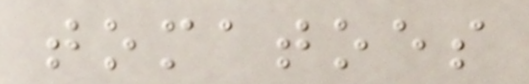tomatoes
